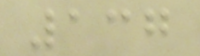137
